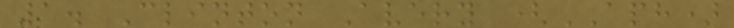1. Clinton Avery (APH)
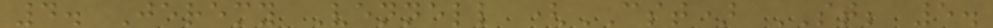4. Jeremy Vennell (CST) ST; 5.
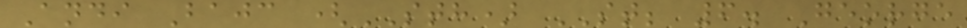Andi Bajc (STH) ST; 6. George
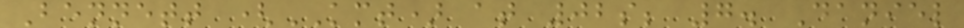Bennett (KMT) at 02s; 7. Daniel
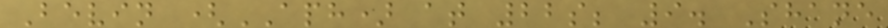Bevin (APH) at 22s; 9. Shane
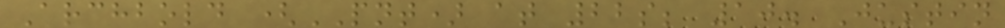Archbold (PNT) at 22s; 10. Justin
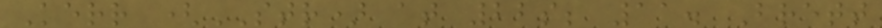Kerr (STR) at 22s; 11. Brett
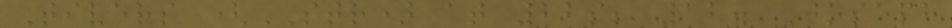Tivers (STR) at 22s; 12. Joseph
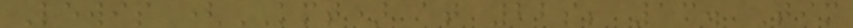Lewis (KMT) at 22s; 13. Tim
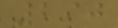290
